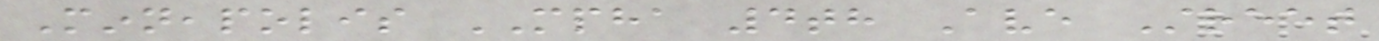Minneapolis MPHA 4th Ave Street
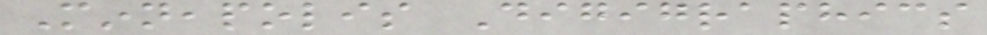Minneapolis Digigraphics
